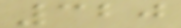320
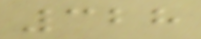328
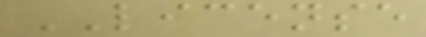LICENSE
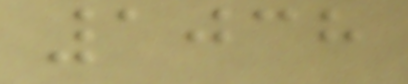1038
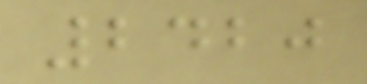2420
